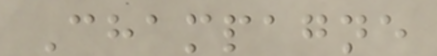Champagne
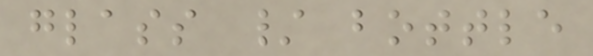glass / bottle
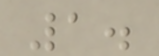1.
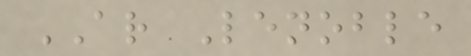AR Lenoble
